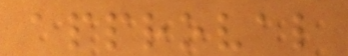approval
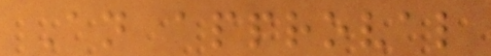An approval
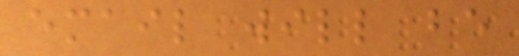email will be
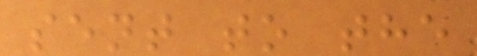sent to the
